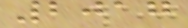2017
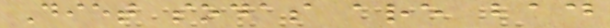Diet sodas are bad
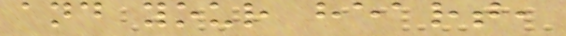and your heart,
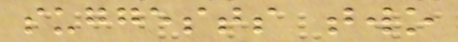suggests two
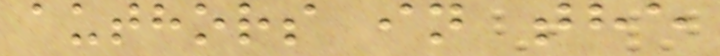authors in the
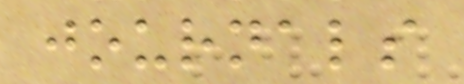journals
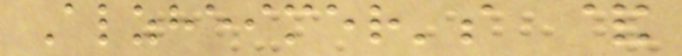Alzheimer's &
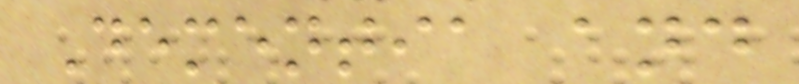Dementia and
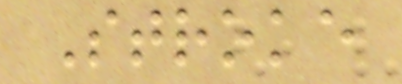Stroke
